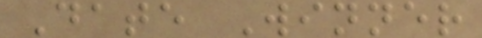Date Winner
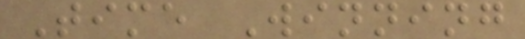Time Winning
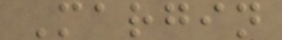Margin
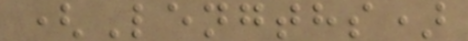(Lengths)
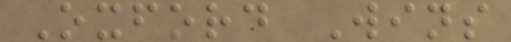Oxford Wins
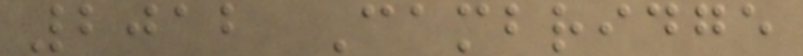2012 Cambridge
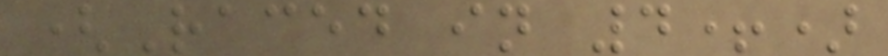(Raced in 4+)
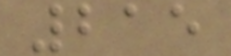215
